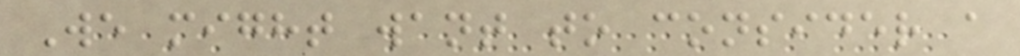We might want to consider a
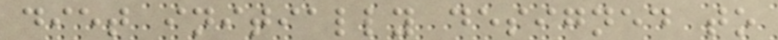diet initially designed to
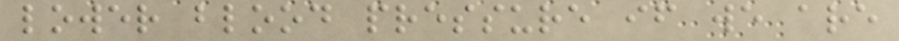lower blood pressure if we are
